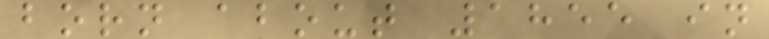born about 1855 in
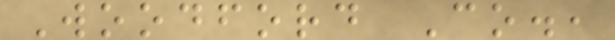Woodford Co.,
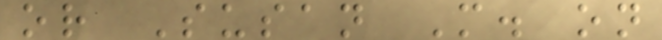or Susan M. on
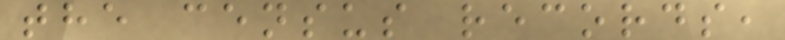the census records,
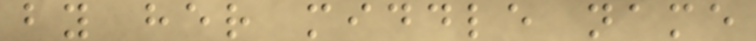by her middle name
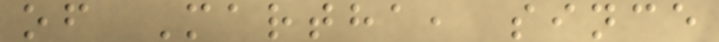of Martha, since
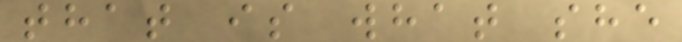that is what she
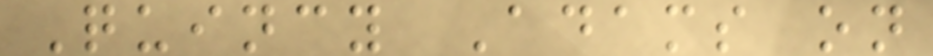Quincy Adams on
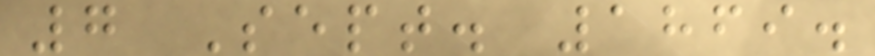7 Sept. 1869.
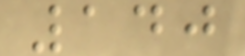140
